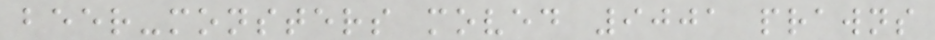beer-monsters moved 9001 prawns
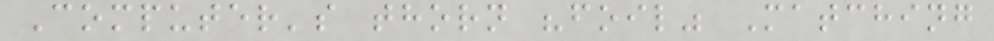Computer's thorn "foil" Matching
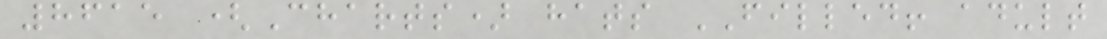8615 (Charts) hats FILLED! adult
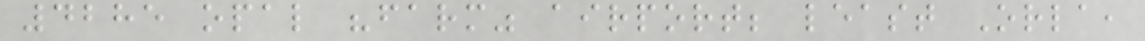4285 opal "farm" airport; least Orla,
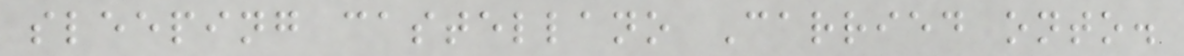sleeping castellano Carried onto.
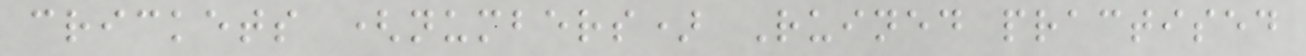crickets (numbers) Ruined practised
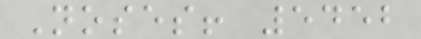Noses! 5452
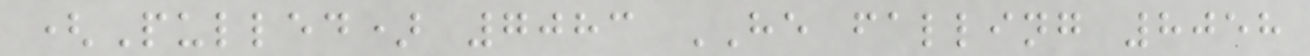(Pulled) 7083 HE falling 8058
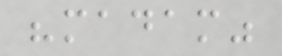"madam"
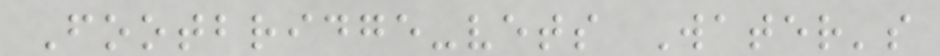Footbridge-vets Water's
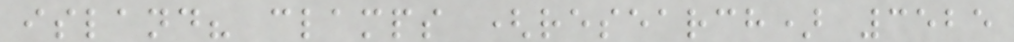island? clamps (research) 3525
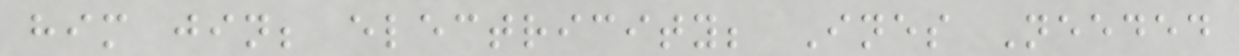him jin; electricity; Ines Needed
